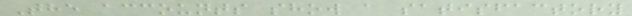The accounts show a satisfactory
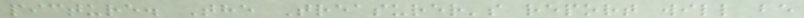picture. The Treasurer's report will be
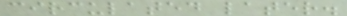circulated later.
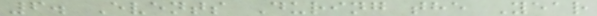6. Events During the Year
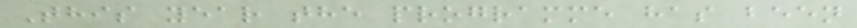This year the programme has been
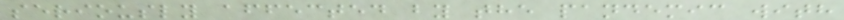seriously affected by the pandemic with
